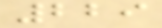229
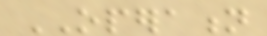OPERATION
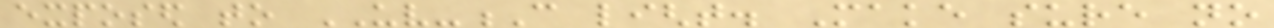exposed to UV-C light. Make sure no
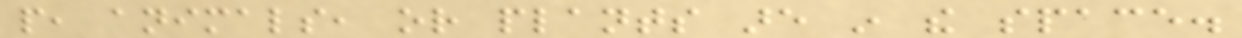people, animals, or plants are in the space.
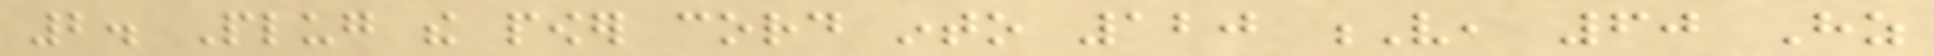2. Plug the power cord into 120 V, 60 Hz
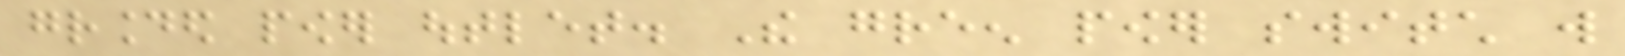grounded power outlet. The green power switch will
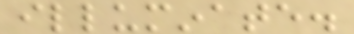illuminate.
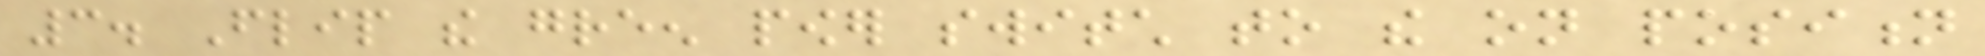3. Flip the green power switch to the on position
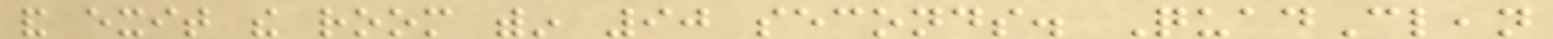and exit the room within 90 seconds. QuadClean
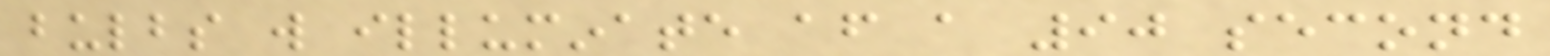bulbs will illuminate after a 90 second
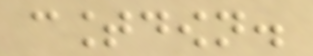countdown.
